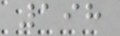198
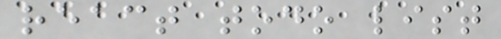react todo list
